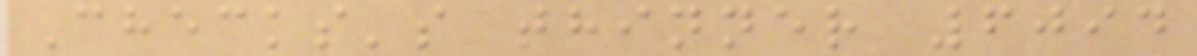Checks's thinner 6094
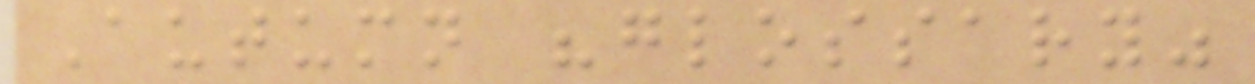Autumn "glossary"
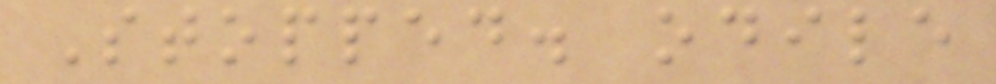Stopped. odile
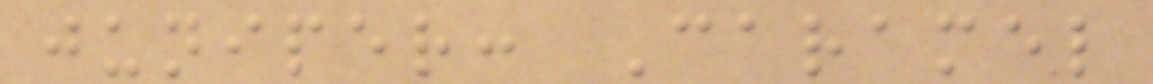juniper: Caramel
